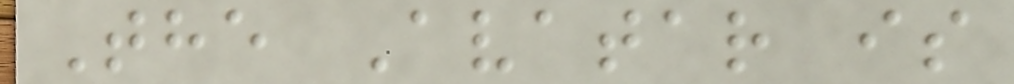The Avatar is
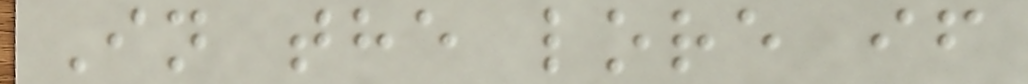In the lore if
